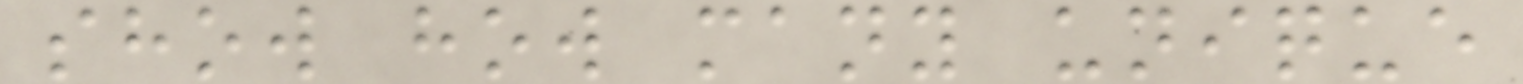show how many unique
